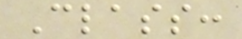Class:
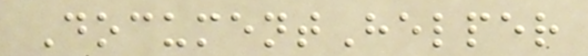DocumentHelper
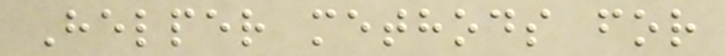Helper methods for
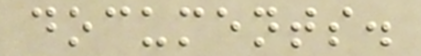documents.
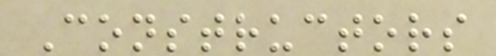Constructors
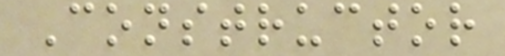Constructor
